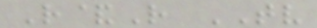R&R TV
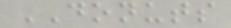DONUTS
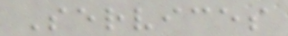Services
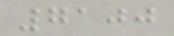7100
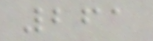261
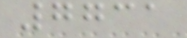7731
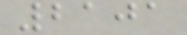2101
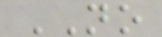NO
